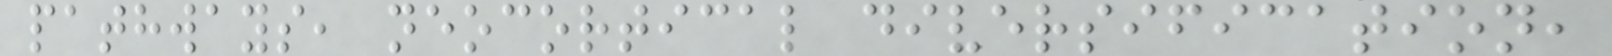pathways, neocortical diversification,
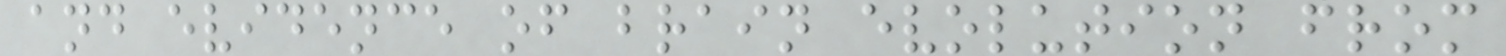and evidence of brain evolution from
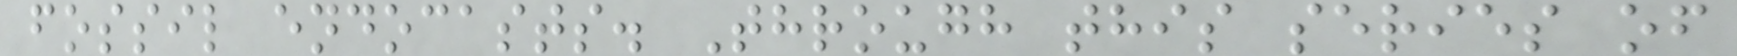fossil endocasts. Through this series of
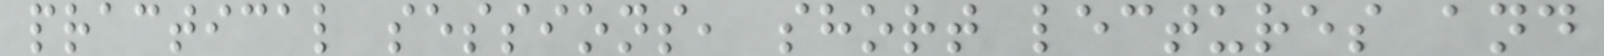practical sessions, short lectures and
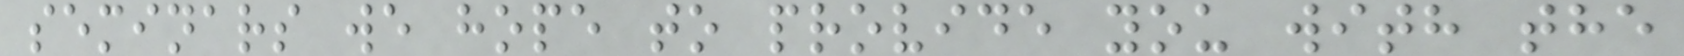seminars we hope to provide you with the
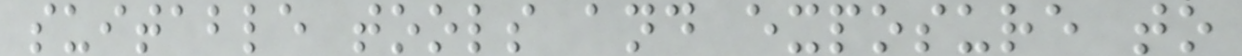suitable tools and exposure to
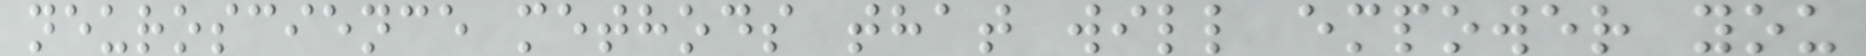neuroscience methods that will empower you
